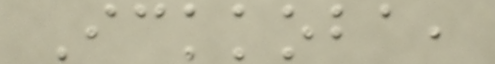Ickkoba,
